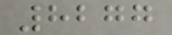8277
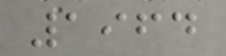1964
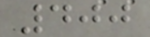400
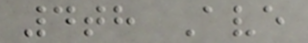4th Ave
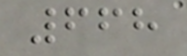668
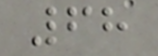68
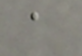a
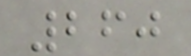260
